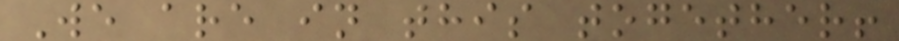We are in this together!
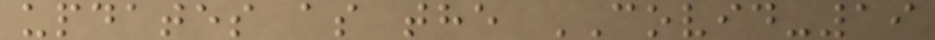updates as the COVID-19
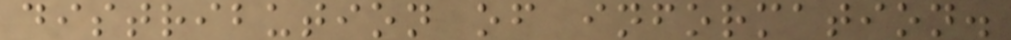distribution of information.
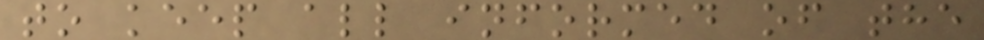to keep all informed of the
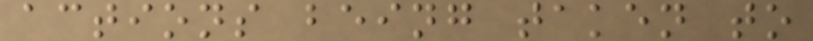actions being taken to
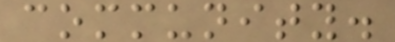community.
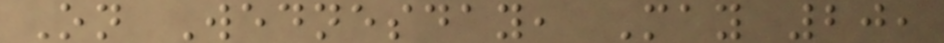On Wednesday, May 20,
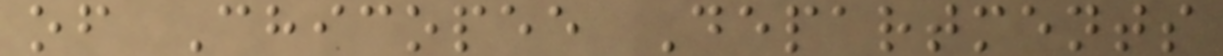of Chicopee Departments
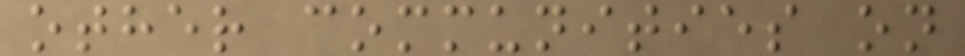other communities on
